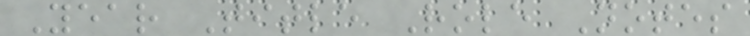Year Title Role Notes
